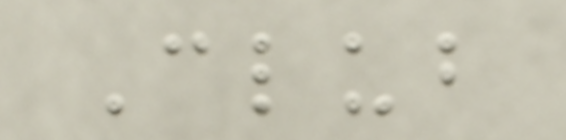Club
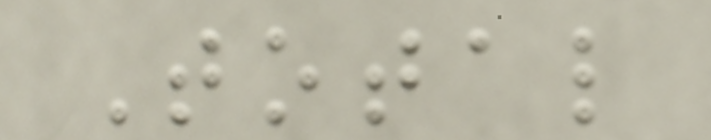Total
